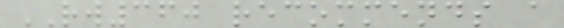RW360 recommends a
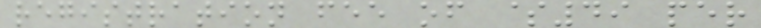registration fee of $49 per
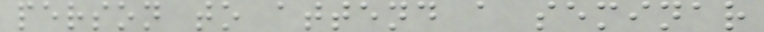person to attend a seminar
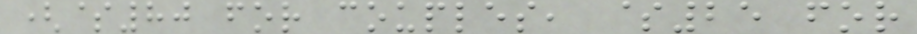($80 for couples, $25 for
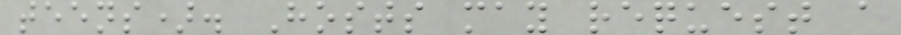teens). Hosts may request a
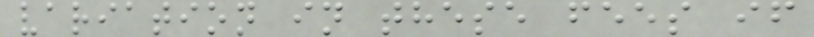variation in these fees if
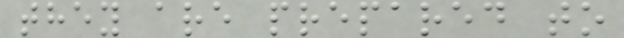they are prepared to
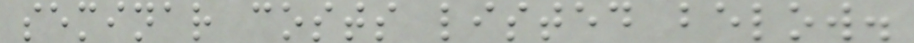seminar costs listed below.
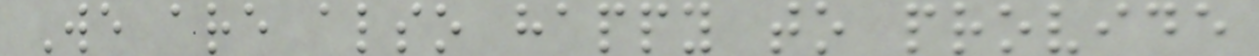We are also happy to provide
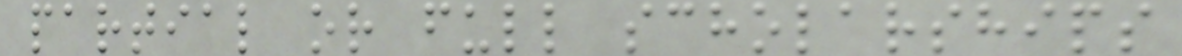partial or full scholarships
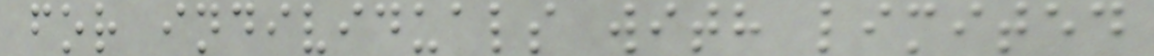for individuals with limited
